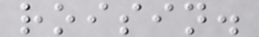roisin.
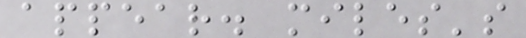appear. miles's
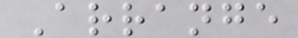Arrange
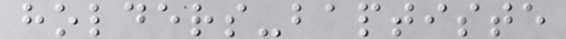holders-baptiste
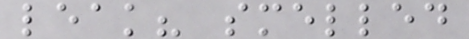leak? smelled
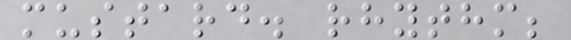mustard. rhythm;
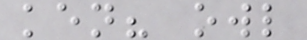ken? owl
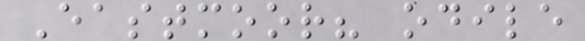Eastmoor? odile
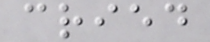cried
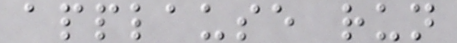applause run
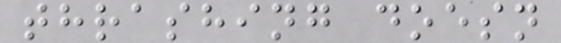thrashing doesn
